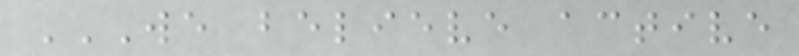WE BELIEVE ACTIVE
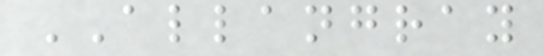ALLANGRAY
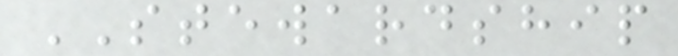STEWARDSHIP
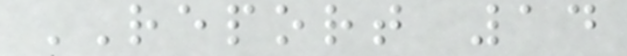REPORT 14
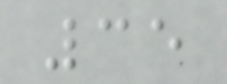35
